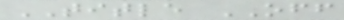TITLE OFF
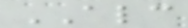ALC
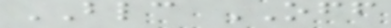BLC OFF
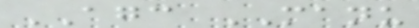AGC MANU
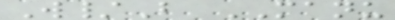W/B MANU
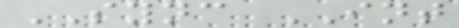SYNC INT
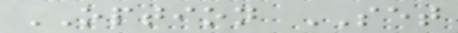OPTION SET
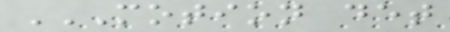MOTION DET
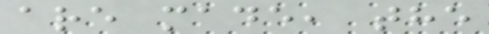are made, the
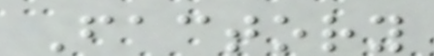Factory
